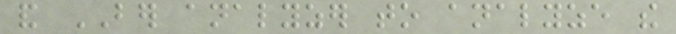and BER analyzer to analyze the
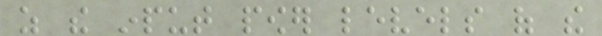as the input power levels of the
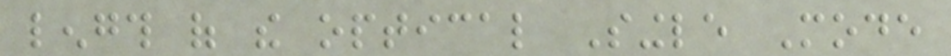length of the optical Single Mode
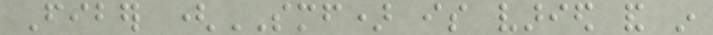Fiber (SMF) is varied and in
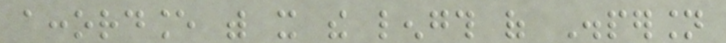accordance with it the length of Dispersion
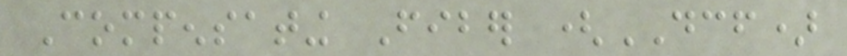Compensating Fiber (DCF)
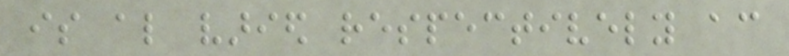is also varied respectively according
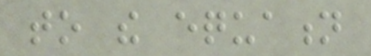to the equation
